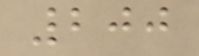200
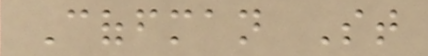Coffman St
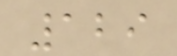129
